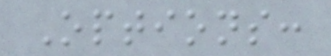Options:
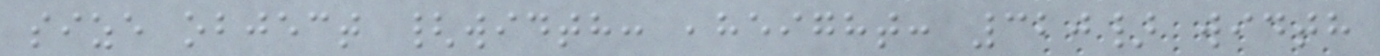size object {width: ,height: 320} width
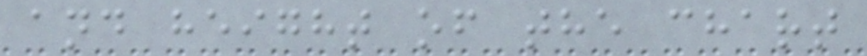and height of the chart
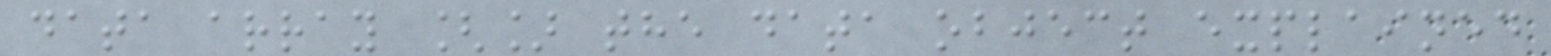data array [] the data object explained
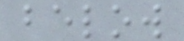below
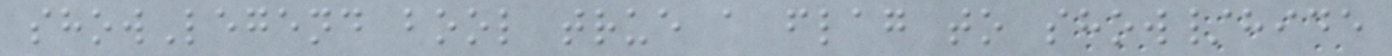showLegend bool true a flag to show/hide
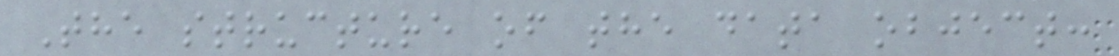The structure of the data object:
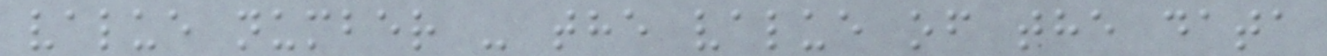value number - the value of the data
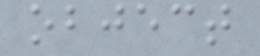object
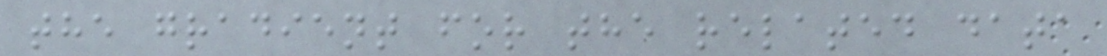the gradient for the related data
